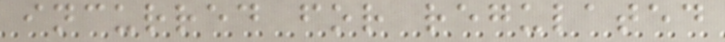incurred for regulated
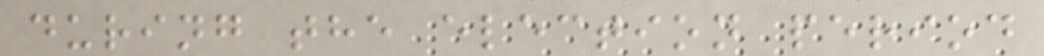during the election period
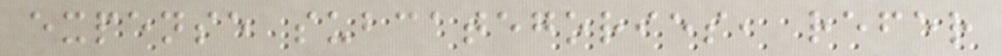expense subcategories, refer
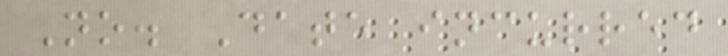No. Date incurred
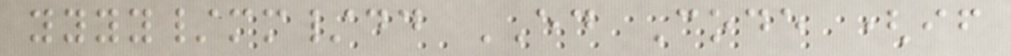yyyy/mm/dd ED Code (if
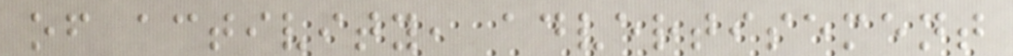of activity, advertisement
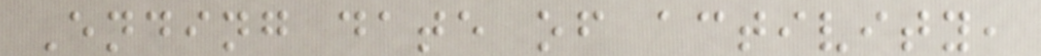Ending date of activity,
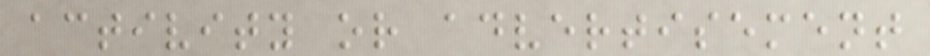activity or advertisement
